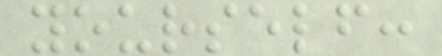yourself:
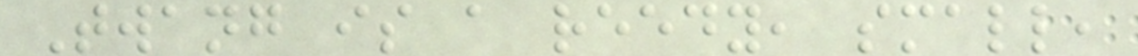Twang is a reedy, small,
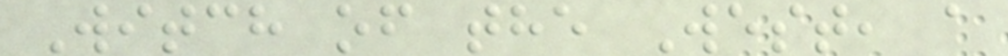Witch of the West, a
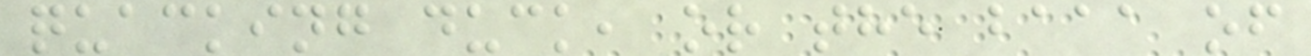quacking duck, or the baaa of
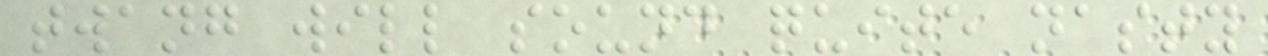twang will sound quite nasty
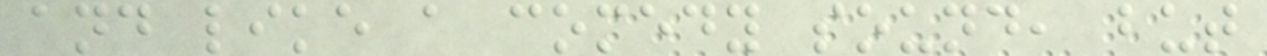and like a comedy sound, but
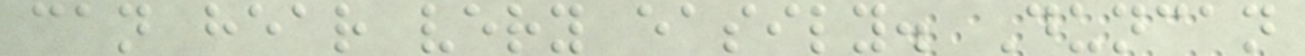can hear very easily. Duncan
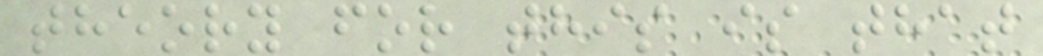theory for this is that
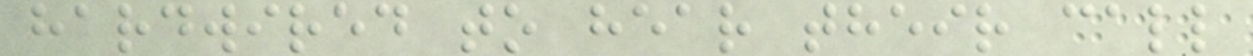hardwired to hear their call
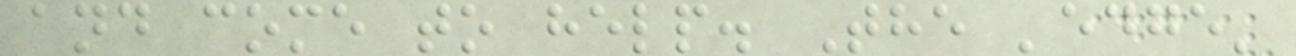and come to help. The 'edge'
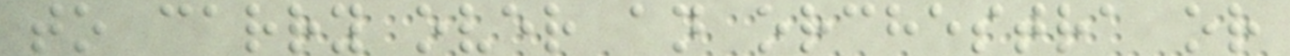to carry over an orchestra or
